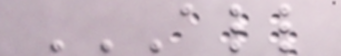ALL
